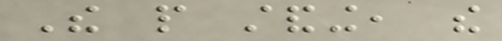The people standing, the
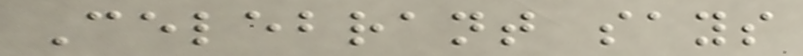Celebrant says
